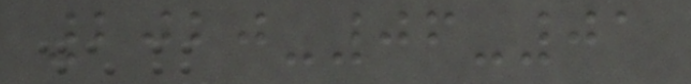2020-06-01
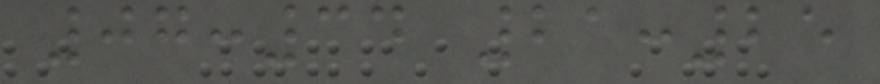07:34 21:25
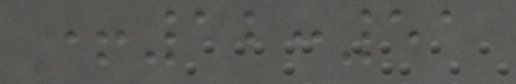+12:51
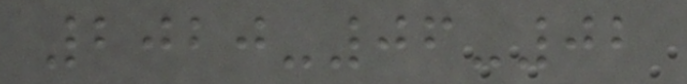2020-06-02
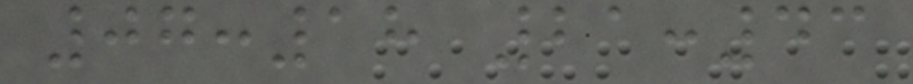07:18 21:43
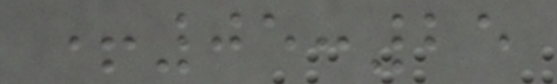+05:25
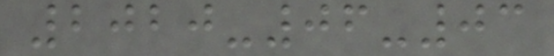2020-06-03
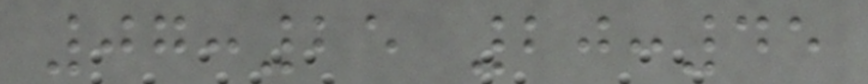07:25 20:45
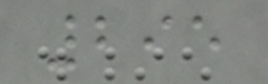295
